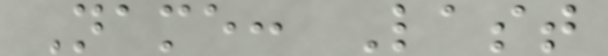Name: Last
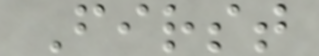First
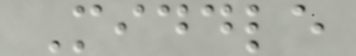Middle
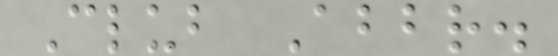Club Abbr.
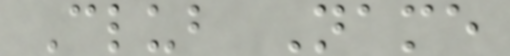Club Name
